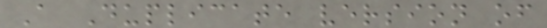A Duplicate version of
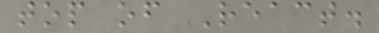top of React.
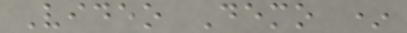Video Demo *
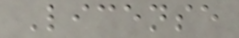License
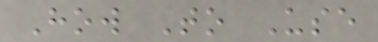How To Use
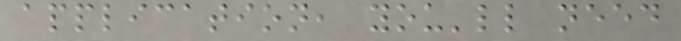application, you'll need
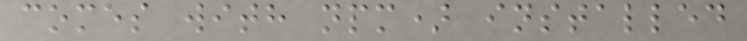comes with npm) installed
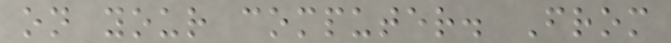on your computer. From
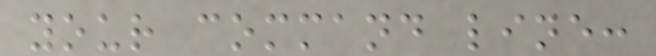your command line:
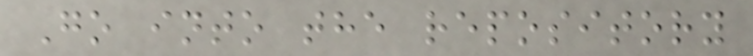Go into the repository
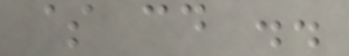$ cd ..
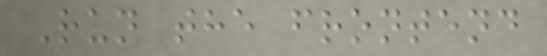Run the frontend
